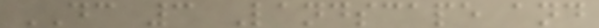DC 3 Landscape and
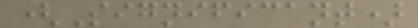(Significant)
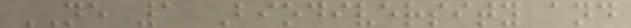NE 1 Biodiversity and
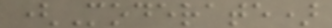(Moderate)
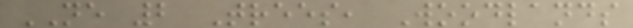NE 2 Trees, Woodlands
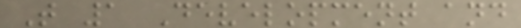T 1 Development and
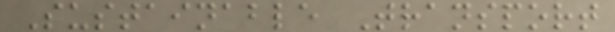Sustainable Transport
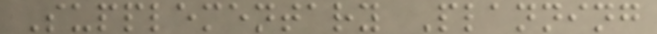Supplementary Planning
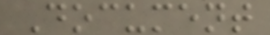Document
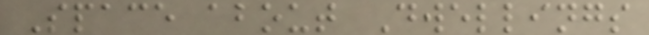Space about Dwellings
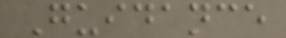Guidance
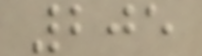205
